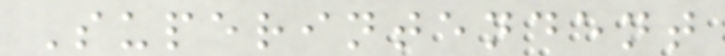Superintendent
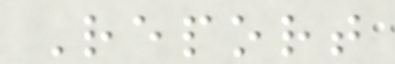Report
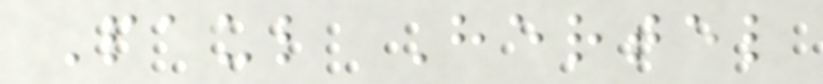Paul Hertel
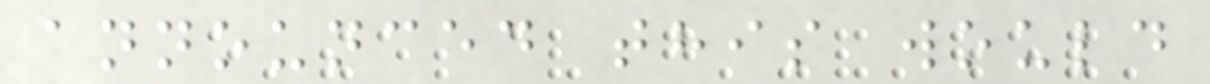announced this would
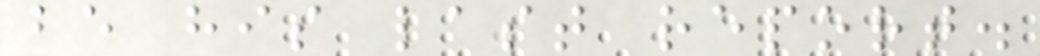be his last report.
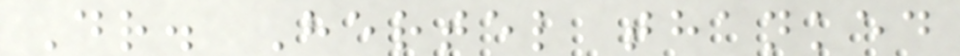Dr. Hertel thanked
